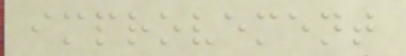improvement
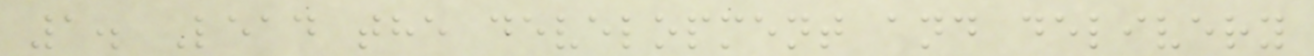1. Lead the development and delivery
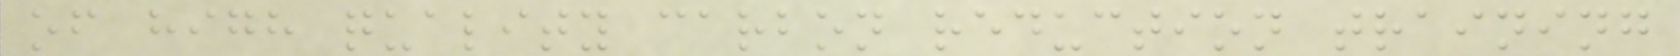of high quality carbon reduction training
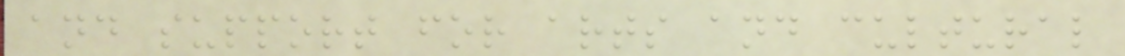and support for arts and cultural
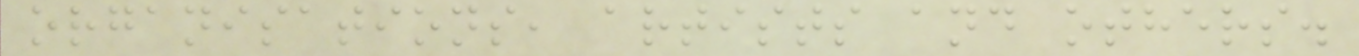organisations, artists and others.
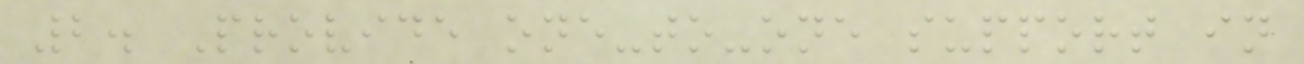2. Provide one-to-one support in
